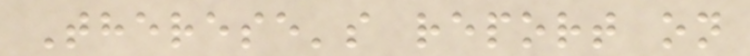Therese's report on
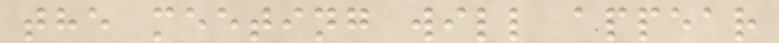the meeting will appear
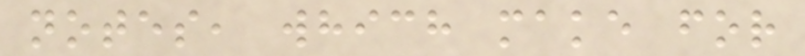notes, which make for
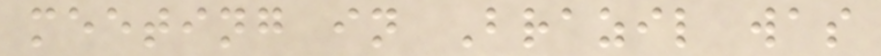meeting in Brazil was
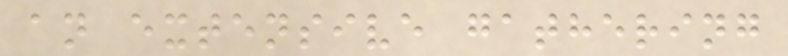an extensive gathering
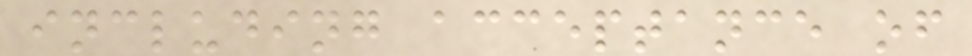including acceptance of
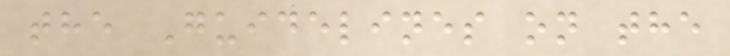the Guidelines on the
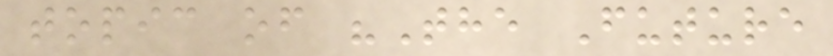topic of "The Future
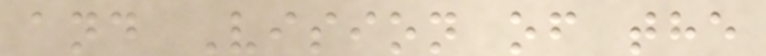and Vision of the
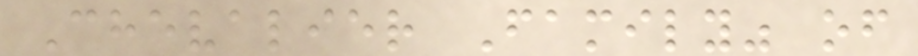Chevalier Family" of
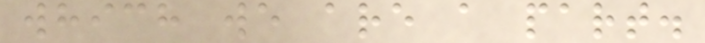which we are a part.
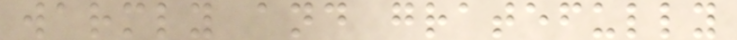warmly and gratefully
